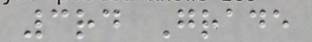3rd Grade
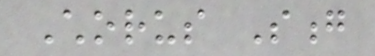Chorus Song
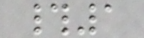#1
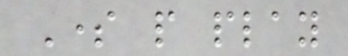Some people play
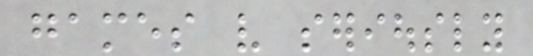games very seriously
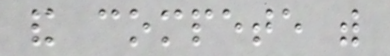and compete with
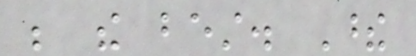be the best. These
